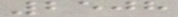2508
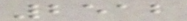2512
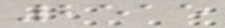2515
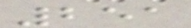251
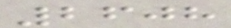2608
